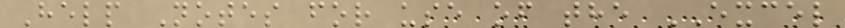Help Notes for use of the EXCEL
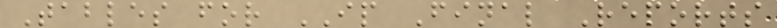Tables for IP Final Reports
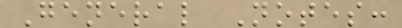General Notes:
